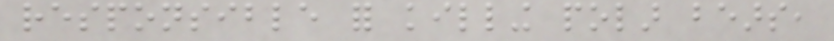responsible for killing polar bears,
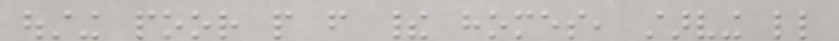ousting poor people from their homes, starving little
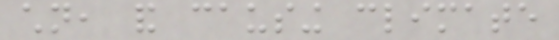children, and causing climate
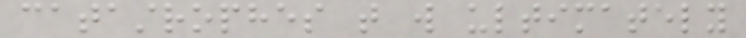catastrophes that will ultimately
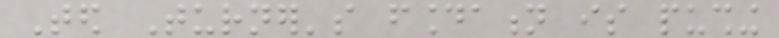Ted Turner's foundation is pushing
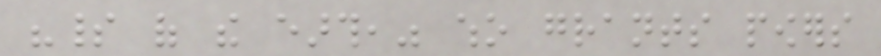"spirit of the earth," who grants powers
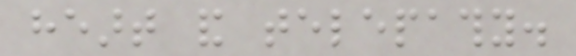heart and telepathy.
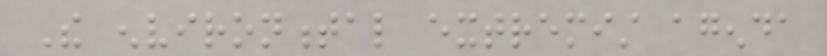The environmental extremist agenda
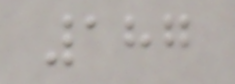187
